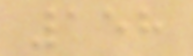158
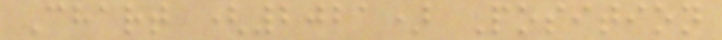Chart (2021) Position
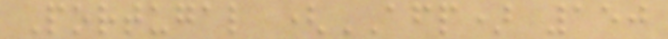Portugal (AFP) 150
